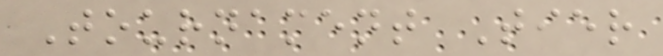Tournament Tier
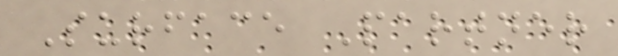Surface Partner
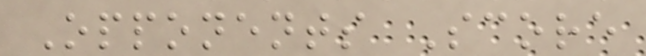Opponents Score
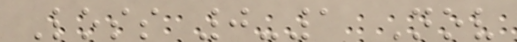Loss 0-1 Nov
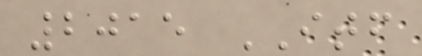2015 ITF
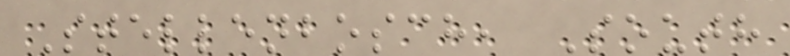Stellenbosch, South
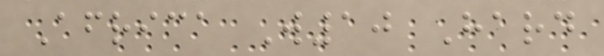Africa W10 Hard
